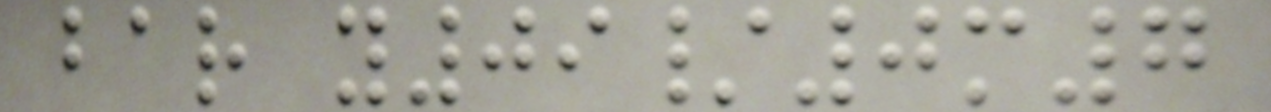bar y09/0m7
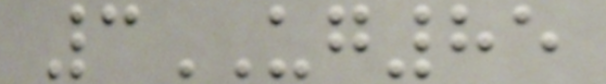3UG85
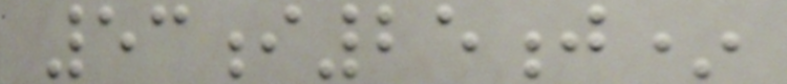53i25j*
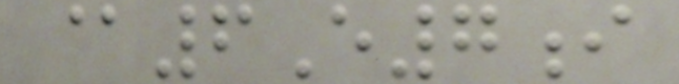@6E7i
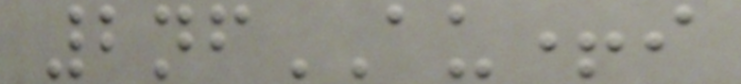2nfAU+i
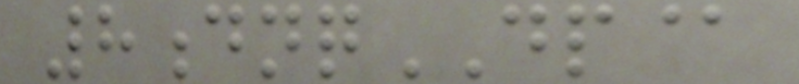8dnqDP@
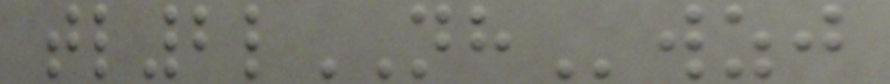tl2lNHwzj
